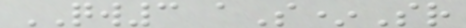QW3 aS*Sr
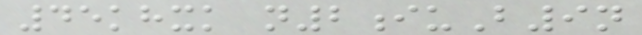45khxk n2iuB9n
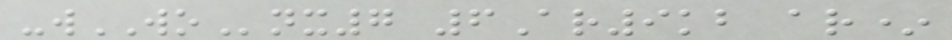-wWOnx7 6Ar9kb ar*
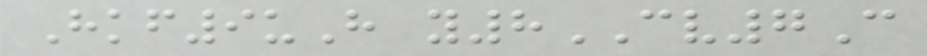Hkf9uH y8CV7C
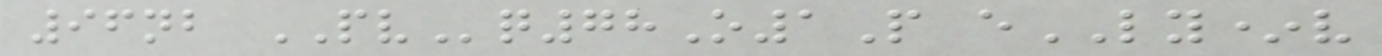96nb PVq78O1P eLY*v
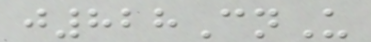j828CnU
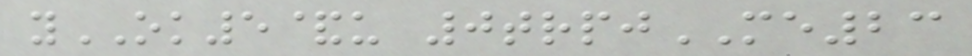yOK5&u 0trpjME23
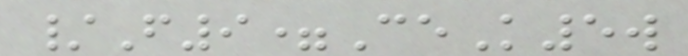/F9=CeK5w
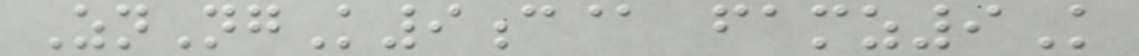ZnNgK9c@ famz9K
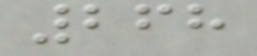268
